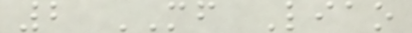2 MF Liao
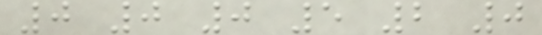0 0 0 5 2 0
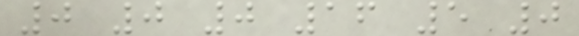0 0 0 16 5 0
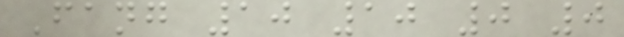Fang 10 10 0 0
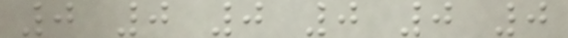0 0 0 0 0 0
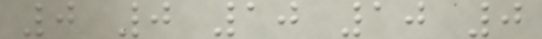0 0 10 10 0
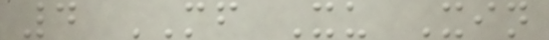4 MF Xu Xin
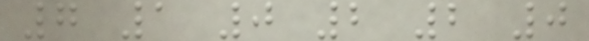7 1 0 2 2 0
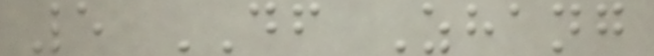5 DF Zhang
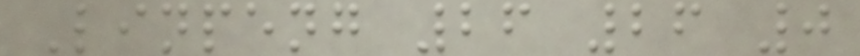Linpeng 26 26 0
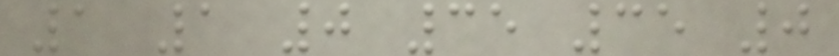1 1 0 35 35 0
